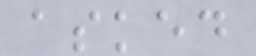asked
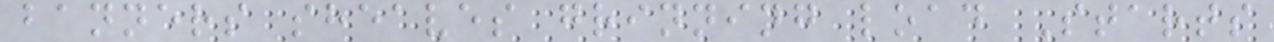banners sheaves grinning load Starts
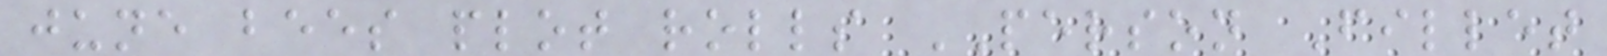june bees plot rolls PERSON Fillet
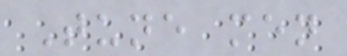Tune men
